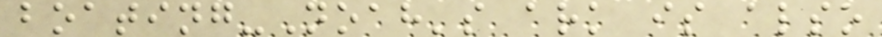boating-Noah's ark is also
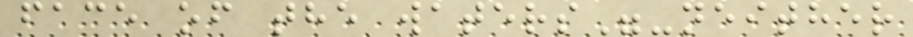face of the waters"-neither
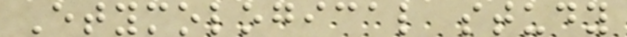Etymological study
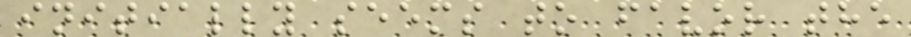initially seems to favor the
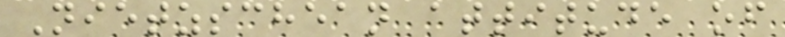Nietzschean attitude of
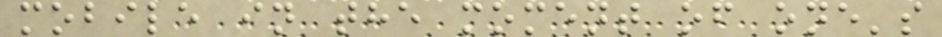mobile in the moment of one's
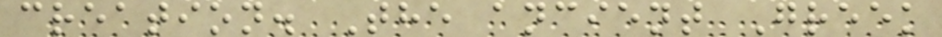creation. The ancient Greek
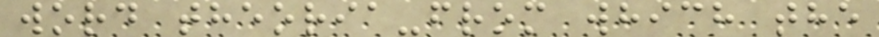word theoria-from which the
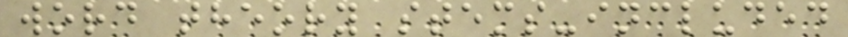word theory stems-included
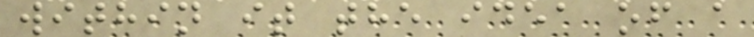within it the idea of a
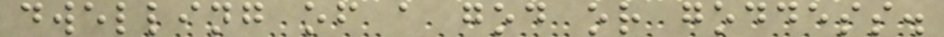dwelling of a god or goddess.
